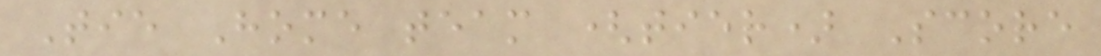Tie Home team (tier) Score
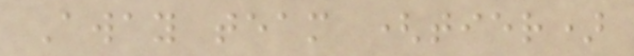Away team (tier)
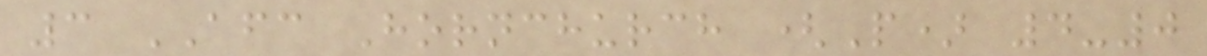3 AFC Hornchurch (P) 4-0
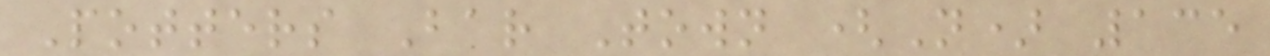Potters Bar Town (N) 135
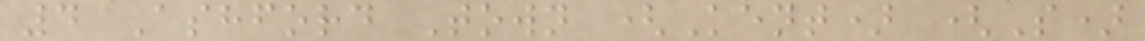4 Ashford Town (Kent) (S)
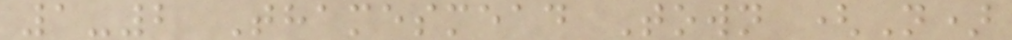1-2 Thamesmead Town (N)
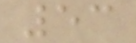53
